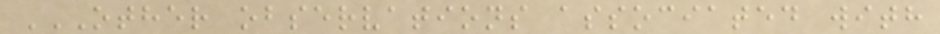OTHER OBSERVATIONS ASSOCIATED WITH
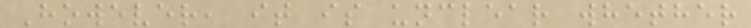However, it is unclear whether
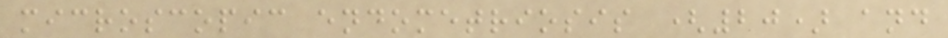microscopic endometriosis (20) and
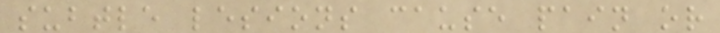subtle lesions cause pain or
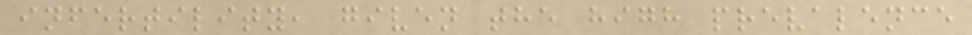infertility, given the high prevalence
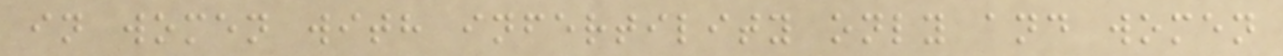in women with infertility only and women
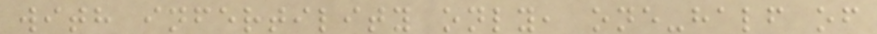with infertility only, one-half of
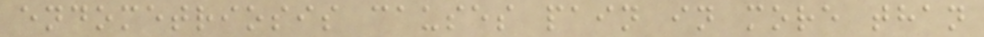endometriosis causes pain in more than
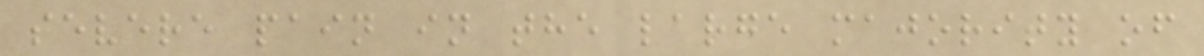severe pain in the large majority of
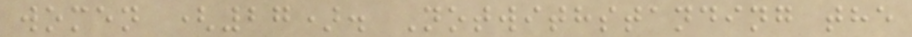women (27). Notwithstanding the
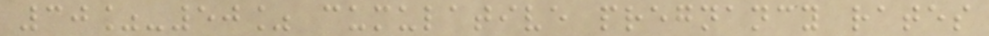30%-50% cumulative pregnancy rates
